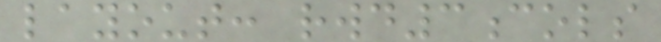layout: rwd3cols
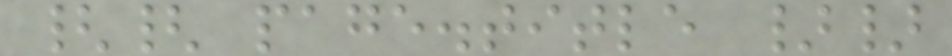{{ page.title }}
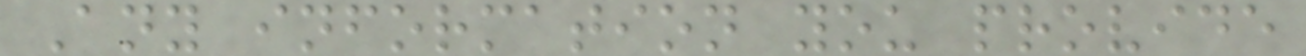Any information you provide
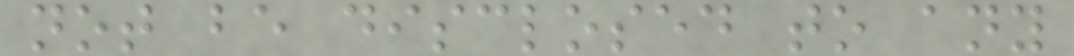not be disclosed to any
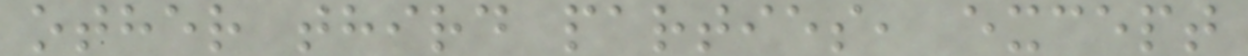other third parties, except
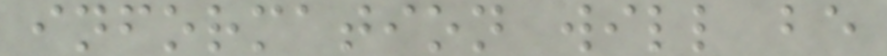information will be
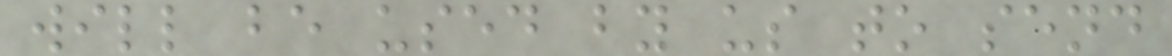will be used by us to send
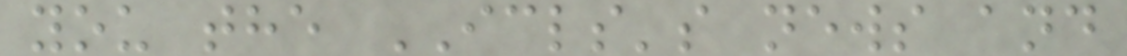you the ICLS's news and
